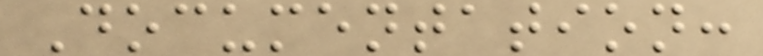Documentation:
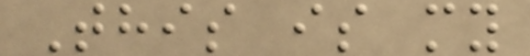This is my
